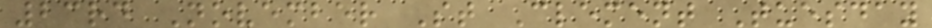23rd November St Clement Tuesday
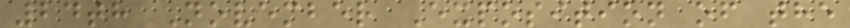24th November Exposition of the
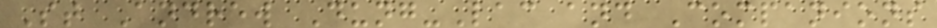St Andrew Dung-Lac and Companions
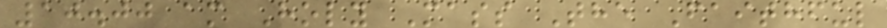10.00 am Holy Mass The Faithful
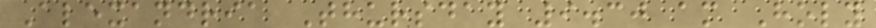Alexandria Thursday 9.30 am Holy
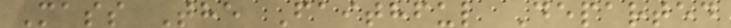Mass The Faithful Departed
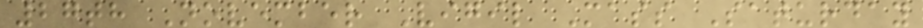27th November Vigil Mass Saturday
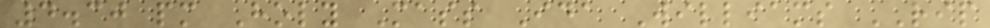4.30 pm Holy Mass Ida Williams RIP
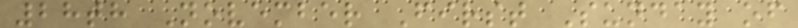28th November First Sunday of
